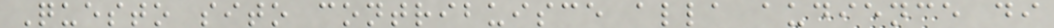Questo sito contribuisce alla audience di
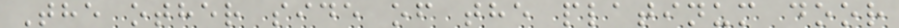The other side of the platinum door
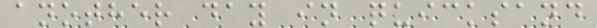another day in quicksand
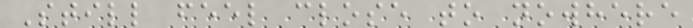Still feel close to nowhere
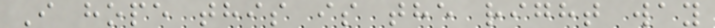I hope this is the right way
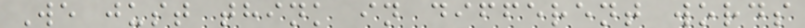We just think in different words
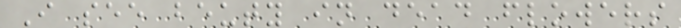I see beuty in dead flowers
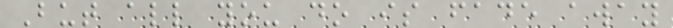But all you do is fade away
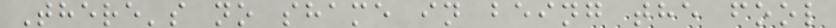There's no shame in being the fool
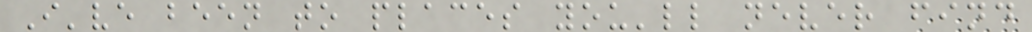I've been to places you'll never find
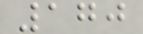170
